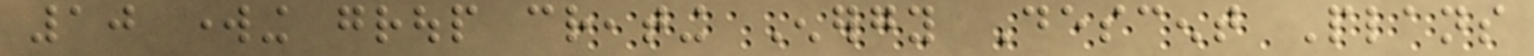10 working group creating Energy Descent Plans
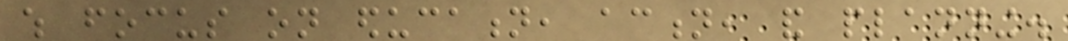which focus on education, action, and planning.
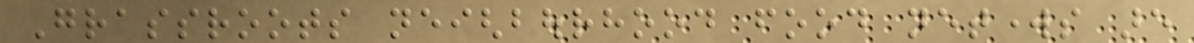Grassroots neighbourhood food networks are
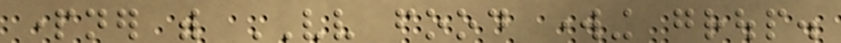partner with VV food working group.
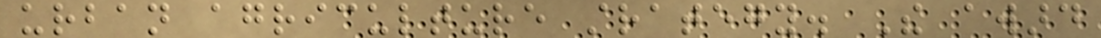urban agriculture strategy. The award
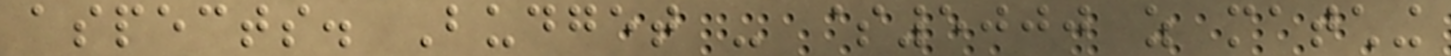aspects. Budget - $5000 as matching
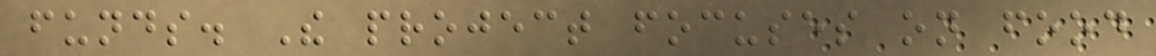funds. The project focuses on food
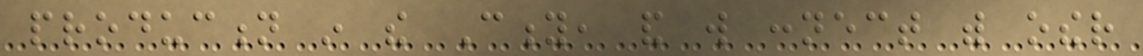production in the City, and will connect with other
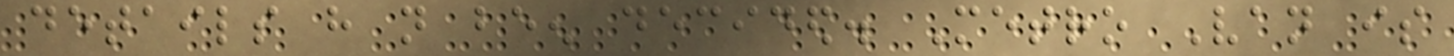details have not been decided. Metro Van is
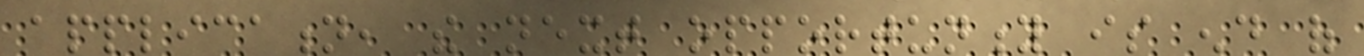application, the next opportunity is end of
